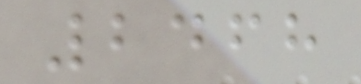2468
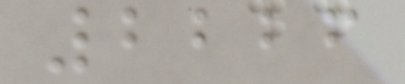2226
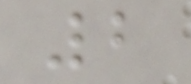2
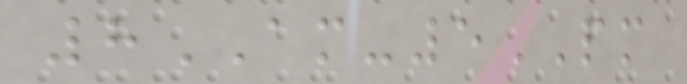8AM-5PM
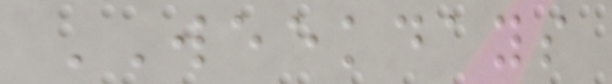WEEKDAYS
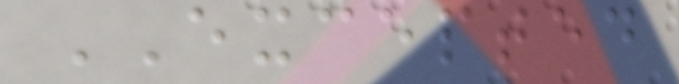EXCEPTED
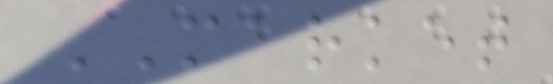MARKET
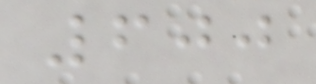600
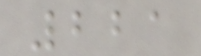221
